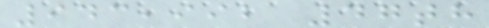943,992 47th
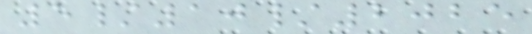5/10/2025
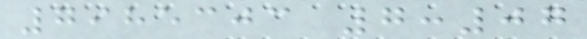7985303 7:07
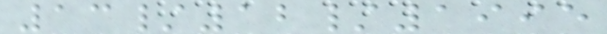13/12/1995
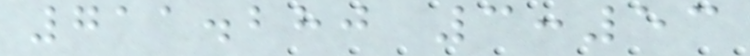711.280 3:53
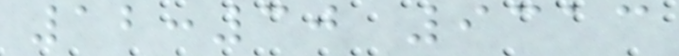12:30 9313
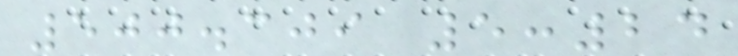500.309 5:24
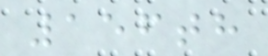156th
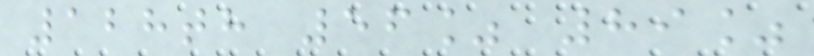128th 56% 89%
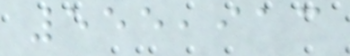555,913
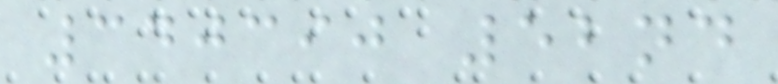340390 52nd
